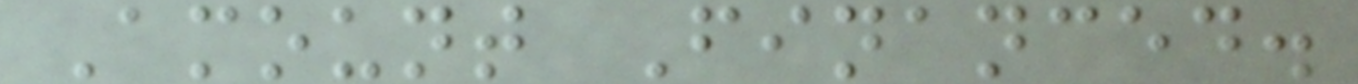Amount Financed.
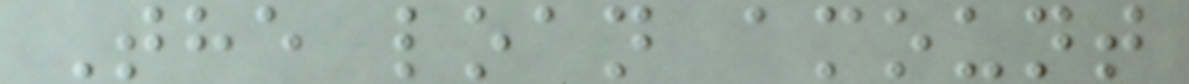The loan amount
